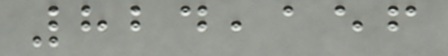824,156
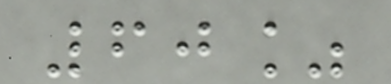60%
